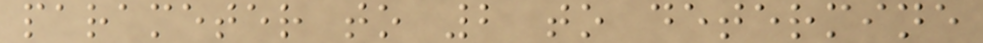parameter to 2 to determine
